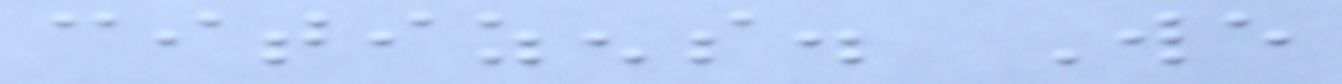citizens. We
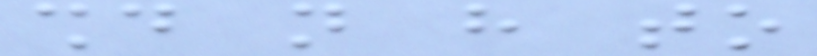should not have to
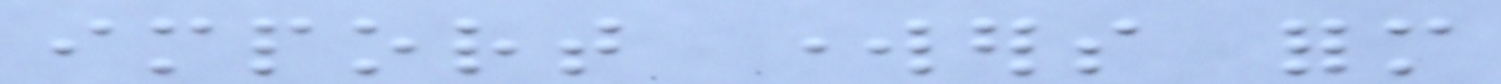import workers form
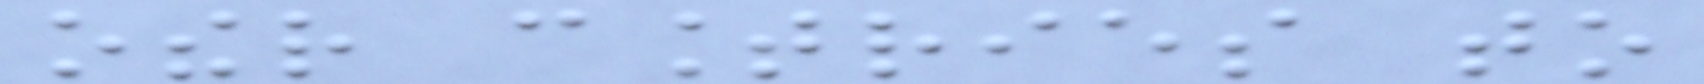other countries to
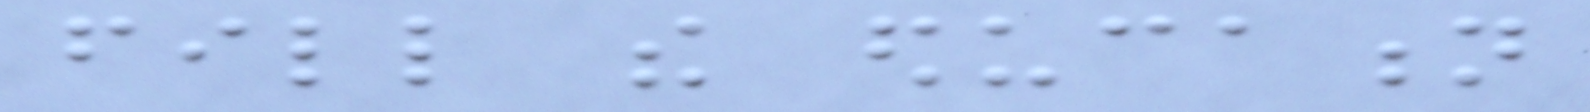fill the education
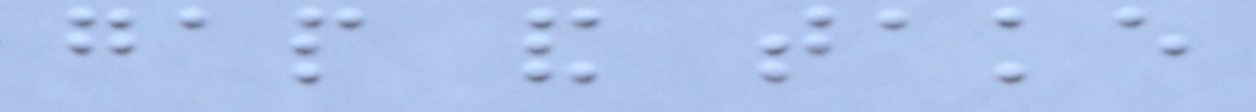gap and take
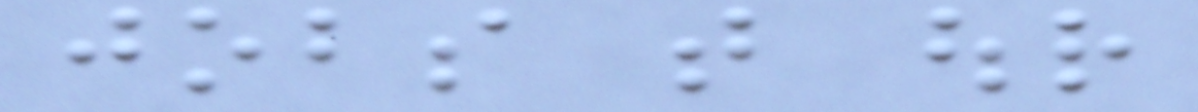jobs that our
